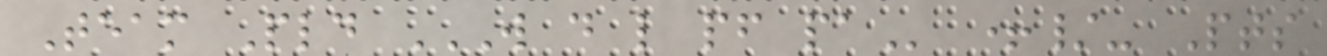Team Pld W D L PF PA +/- Pts
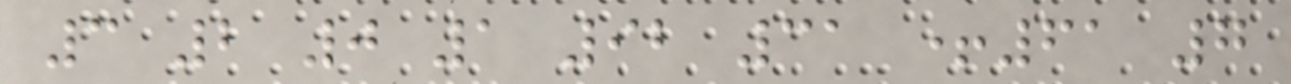3 2 0 1 92 31 +61 7
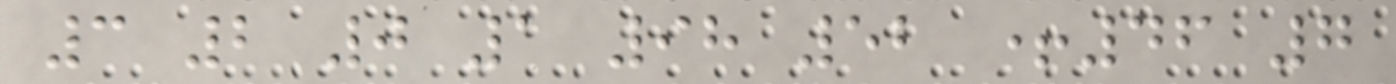3 2 0 1 98 52 +46 7
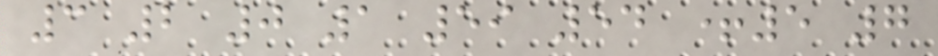3 2 0 1 59 54 +5 7
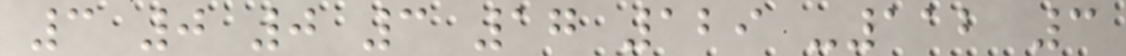3 0 0 3 17 129 -112 3
